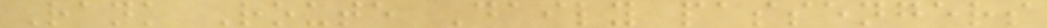Rank Route Daily passengers
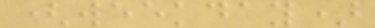(weekday)
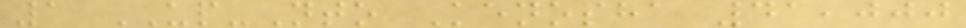1 UP-Nto Kenosha 41,000
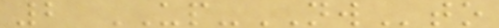2 UP-NWto
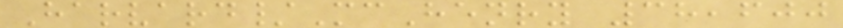Harvard/McHenry 38,600
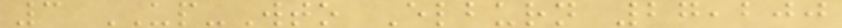3 UP-Wto Elburn 27,200
